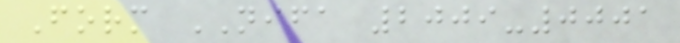Form NIFA 2009-0001
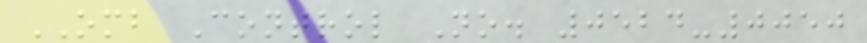OMB Control No. 0524-0050
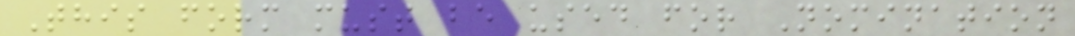This form must be used for Nomination
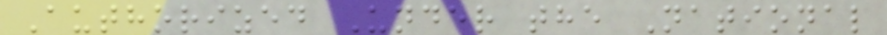Authorized Under the National
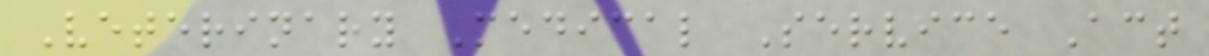Veterinary Medical Service Act
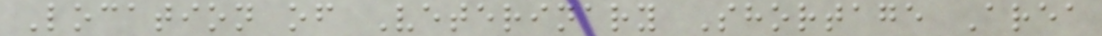Location of Veterinary Shortage Area
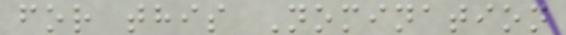for this Nomination
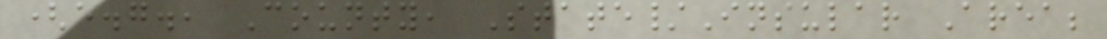(e.g., County, State/Insular Area;
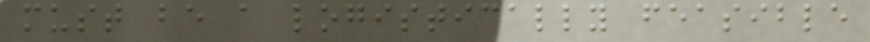must be a logistically feasible
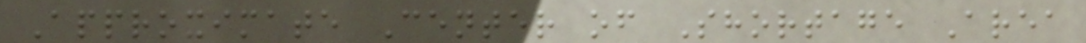Approximate Center of Shortage Area
